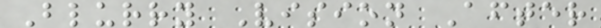Blurry Vision After
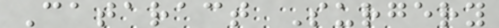Cataract Surgery
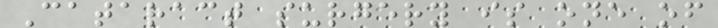Cataract surgery is one of
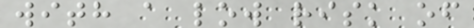with a low risk of
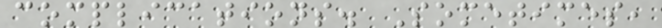complications. Sometimes,
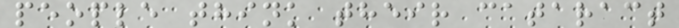people think their cataract
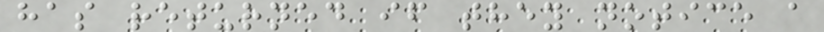has returned if they notice a
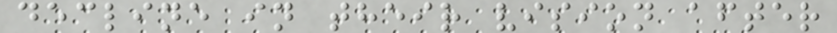decline in their vision after
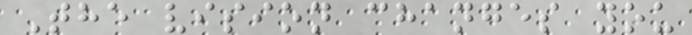The vision changes you
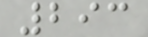293
